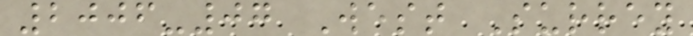2006-07 West Surrey
